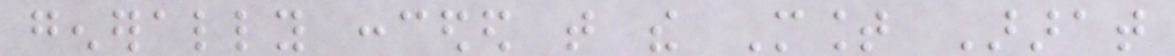generally conceded that the Mount Ararat
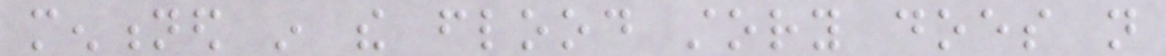mentioned in the flood story does not
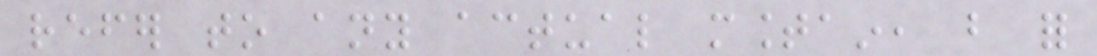refer to any actual mountain, but for
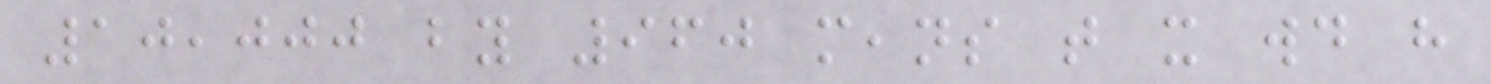10,000 by 960 means that it would have
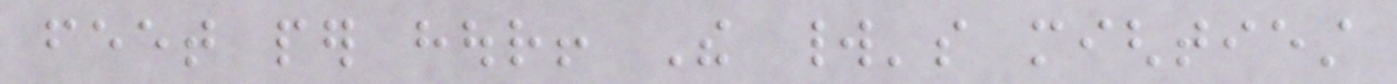feet per hour! The world's mightiest
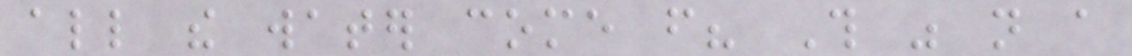all the water come from? This was not a
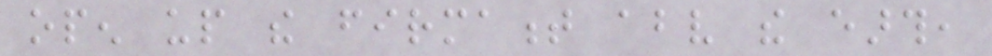open up the firmament above the earth,
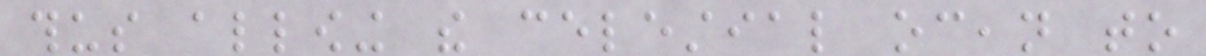thus allowing the celestial ocean to
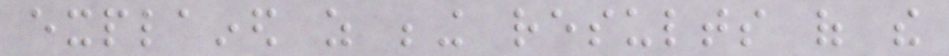explained as being results of the
